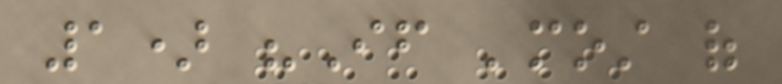1) "If 'most of
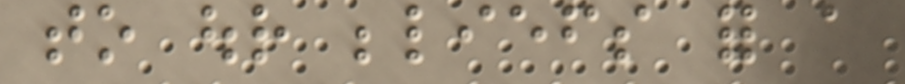to our beliefs for a
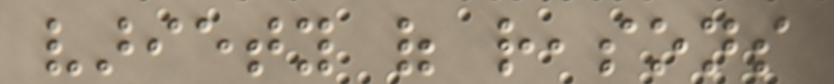variety of reasons
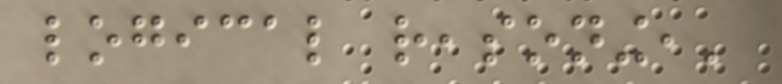logical reasoning,'
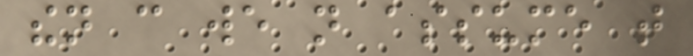then can we not assume that
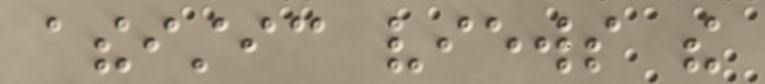atheistic views the
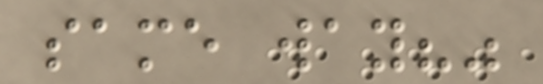same way?"
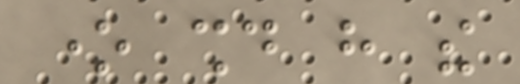one should have the
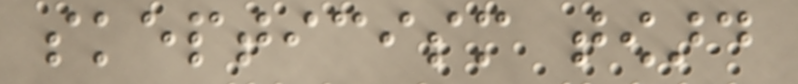skepticism toward
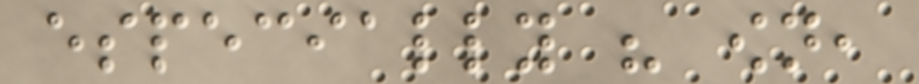especially his own,
